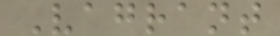Vagrant
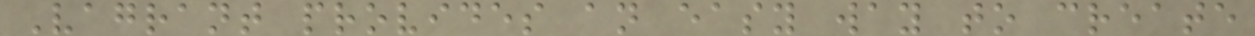Vagrant provides an easy way to create
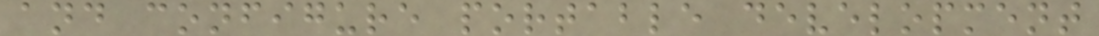and configure portable development
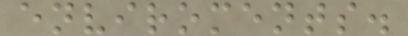enviroments.
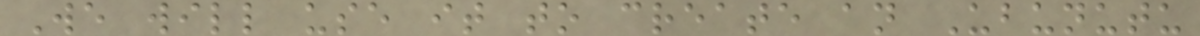We will use it to create an Ubunutu
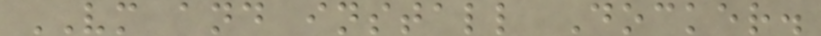VM and install Docker.
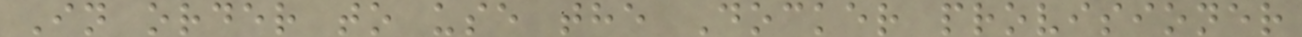In order to use the Docker provisioner
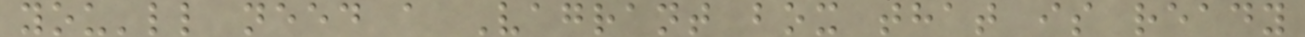you'll need a Vagrant box that is ready
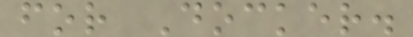for Docker.
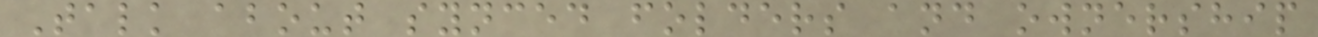Talk about synced folders and ownership
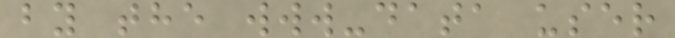by the www-data user
